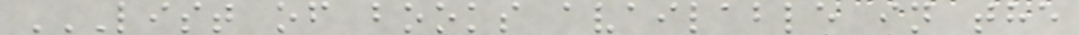LIST OF BOOKS AVAILABLE IN THE
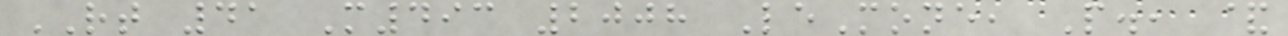RT 41 M493 2008 LeMone, P., &
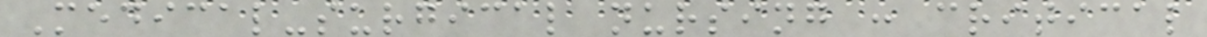Medical-surgical nursing : critical
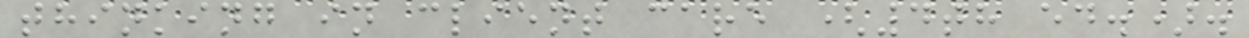thinking in client care (4th ed.).
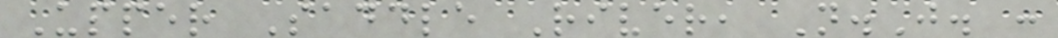Upper Saddle River, N.J. :
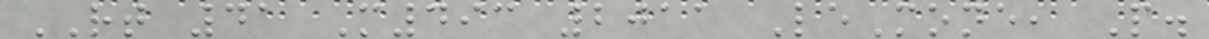RT 41 M493 2011 LeMone, P.
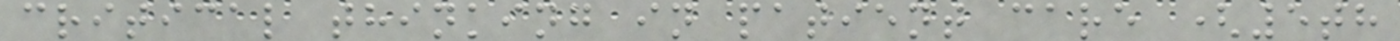critical thinking in patient care (5th
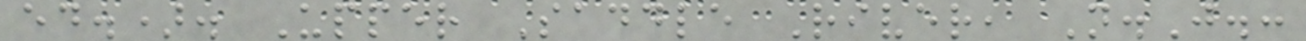ed.). Upper Saddle River, N.J.:
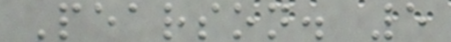Pearson. 5
